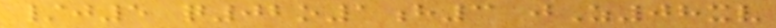/j5 q02o1h3 jZ08xv
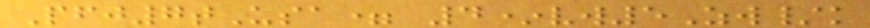Pfj7tUsa= 4*vw5Zw/k
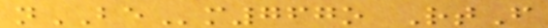nBEm767o RtF
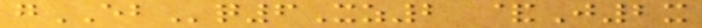gEBq6Xz2 &J2x
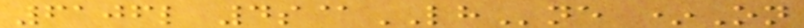6106l 4s@LHne *On
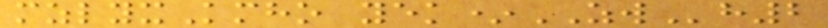mzlyxKmho yek*ZWh2
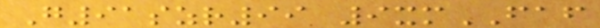G91szr99 9xmFAF
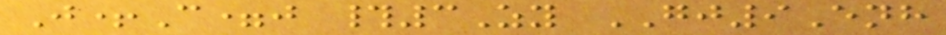J+C=j #3Zy GJ9Enh
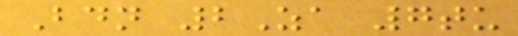Bdn 2Za 7tu
